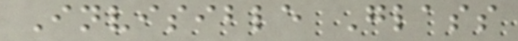Invisible Glass
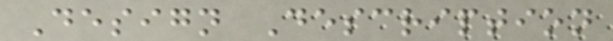Design Description
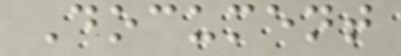Document
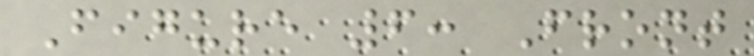Figure 6: Front
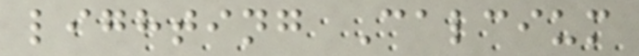lighting Calcium
